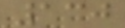130
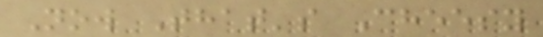Now That's Cheesy
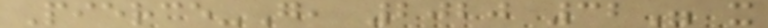Pierce-G, 2020 32" x
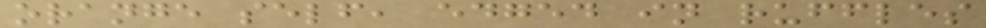orange self, edged in ruffles
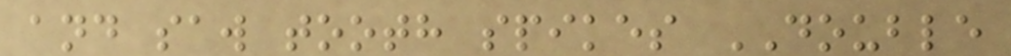and saw tooth spikes DOUBLE
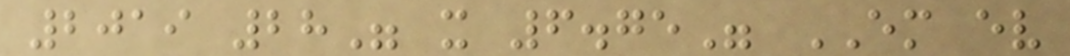2019 28" x 6.75" EM ev
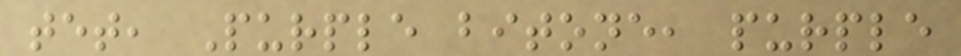tet, Purple bitone, purple
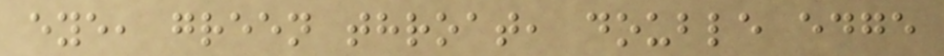eye, green throat, double edge
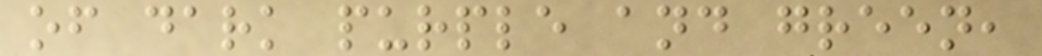of dark purple and green,
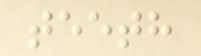teeth
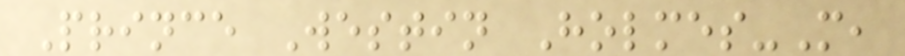Prince Westin Holmes-M,
